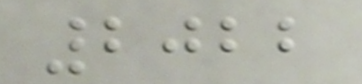2022
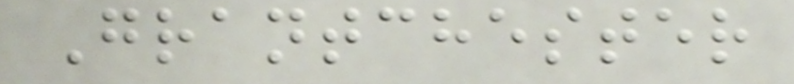Grantchester
